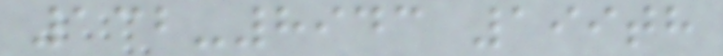132-8943 199th
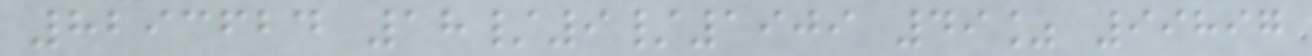8293624 18/9/1909 49% 99897
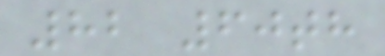82 60th
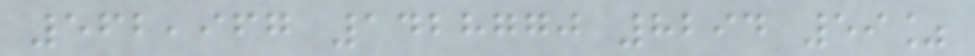562,967 1428770 8294 59%
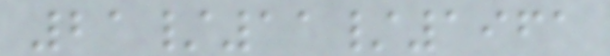21/11/1961
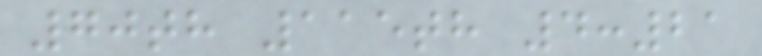70th 115th 4:21
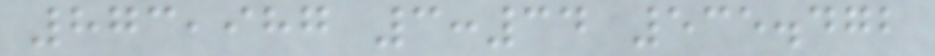873,987 3:34 535.472
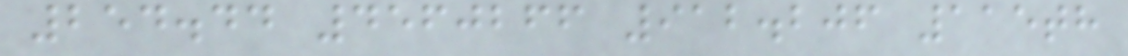254.44 4560266 912.206 115th
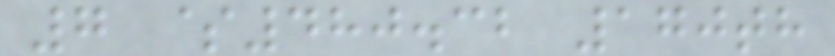7 $480.32 170th
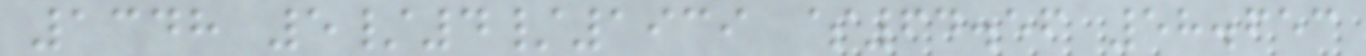1348 5/4/1939 $64.56 58.653
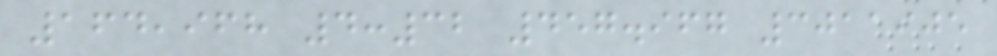164,968 4:32 457.967 3011905
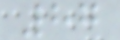87
